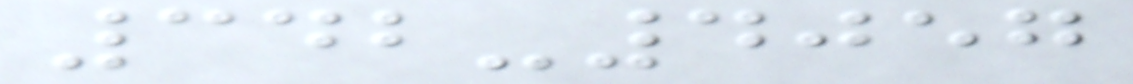342-4057
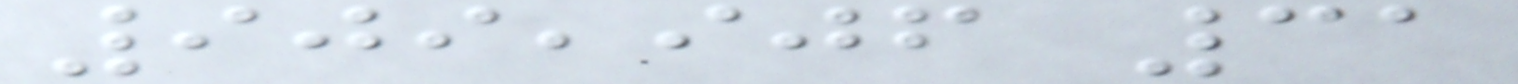909,906 31
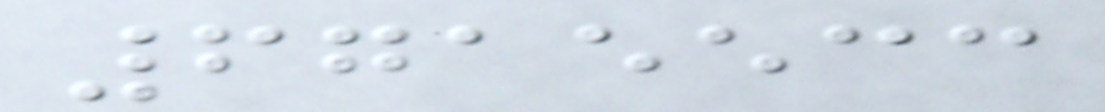6715533
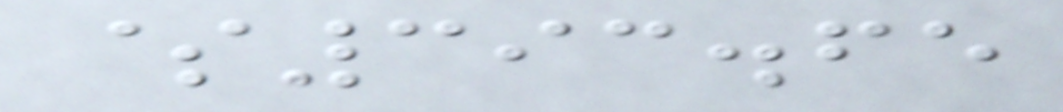$393.65
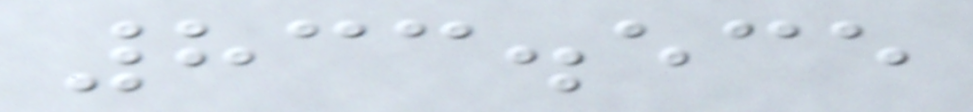833.535
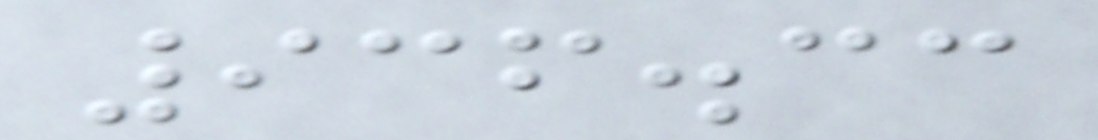936.33
